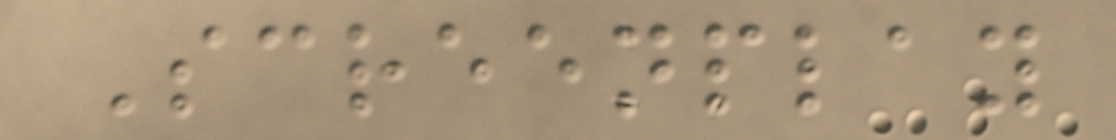Screenplay
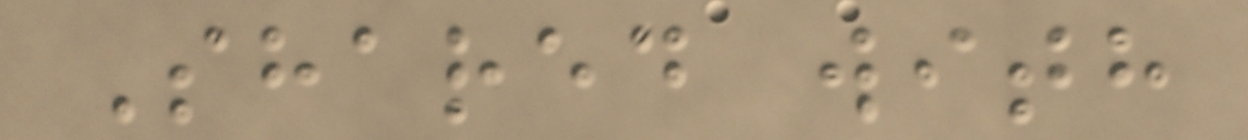Shared with
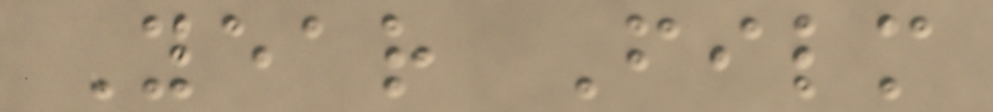Year Film
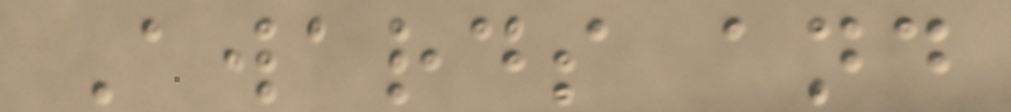Awards and
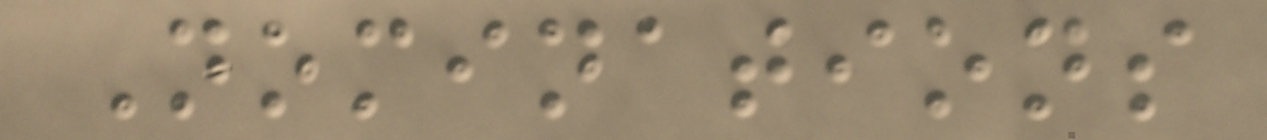Nominations
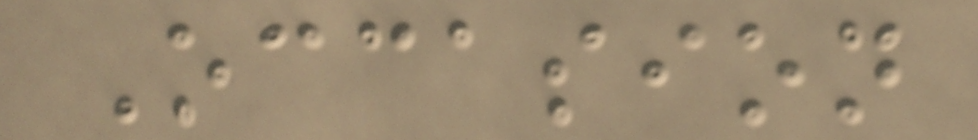Occasion
